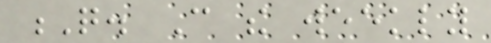Q. Can the weekly
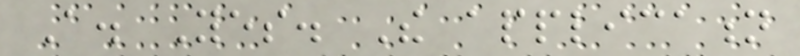A. Yes. The application
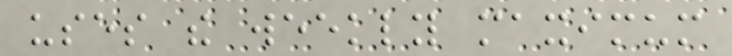uses the weekly maximum
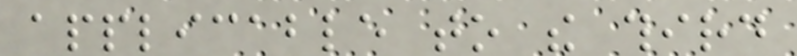applicable to the third
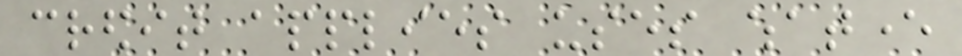credit applies uses whatever
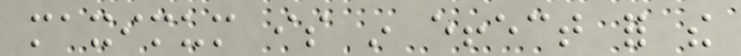maximum is in effect for the
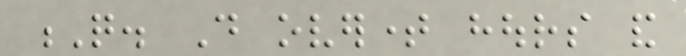Q. Do overtime hours and
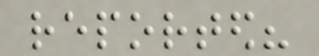reported?
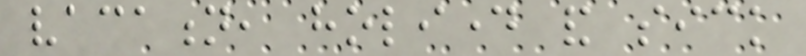vacation, holiday and sick
